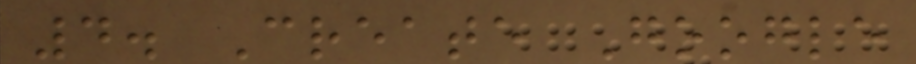4. Create Google
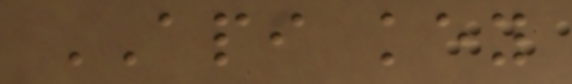API key
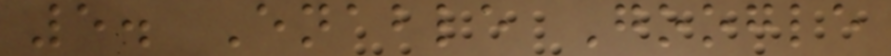5. Enable Google
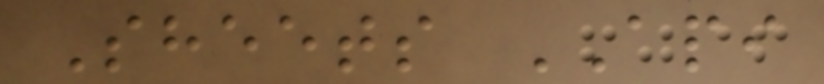Sheets API
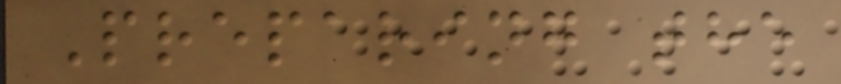Preparing the
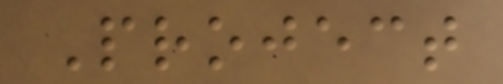Project
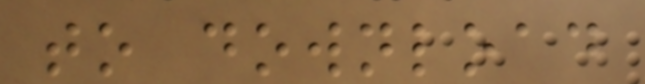to download
